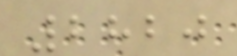2820
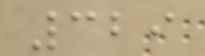329
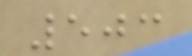503
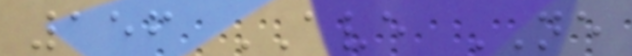156 AVE NE
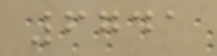6741
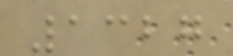1327
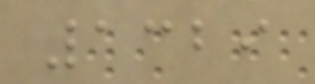1329
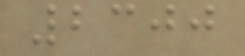2300
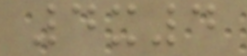4x4
